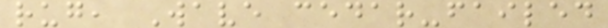rug, Wave cedar-failed
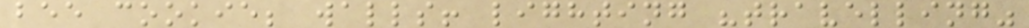bee cookie; walls! lighting "travelling"
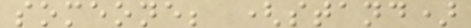someone; (stand)
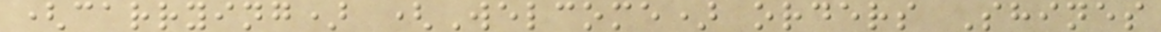(carrying) (Welcome) orders Shines
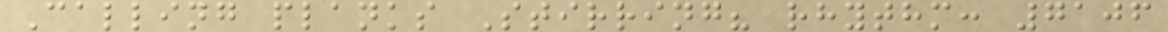Calling planks Stirring? rhythm: 7106
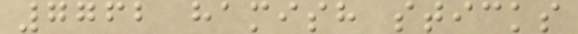7762 hamish sticks
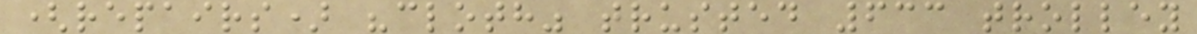(repairs) "cloth" trusted 633 trolley
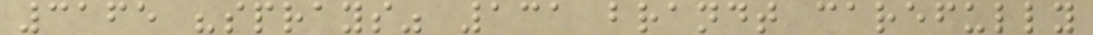3165 "sprays" 131 brandt carefully
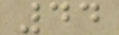44
